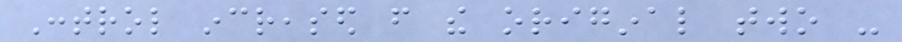Control increased from the original two -
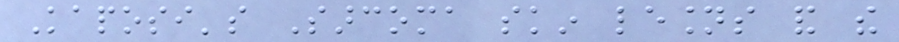Kaposi's Sarcoma skin lesions and the
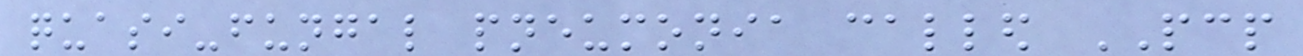quasi-fungal pneumonia called PCP
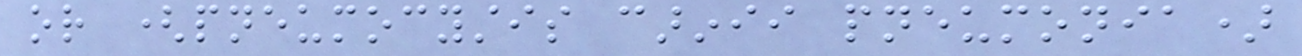or (pneumocystis carinii pneumonia)
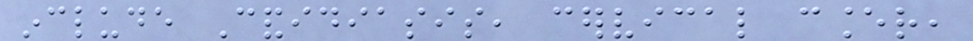include Candidiasis, cervical cancer,
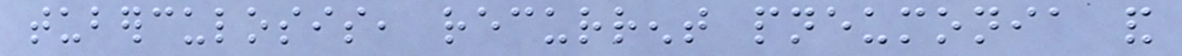tuberculosis, recurrent pneumonia and
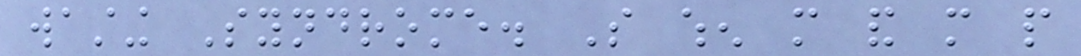wasting Syndrome. So when more and more people
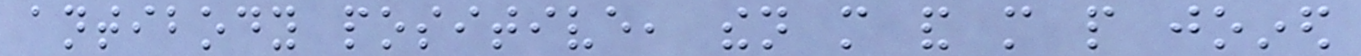antibody positive, then more and more people joined
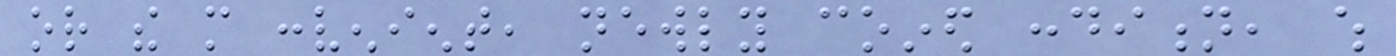or the more convenient, newly coined condition, which
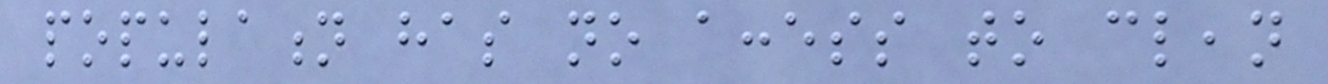population has no access to clean
